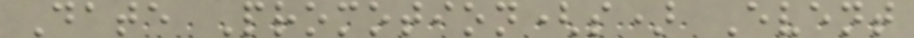Date Promotion(s) Event
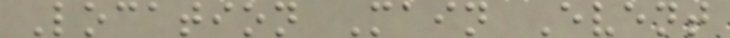Location Main Event
